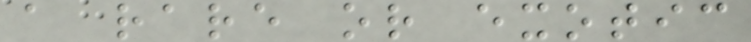a rare or exotic
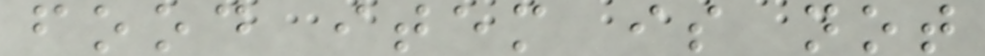food item is not
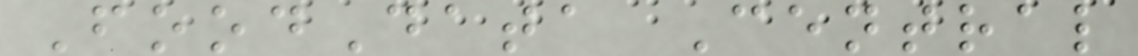FoodData Central
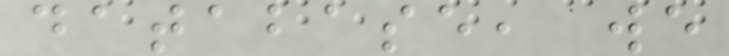database, we
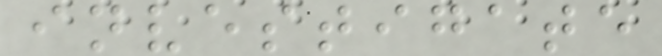investigate
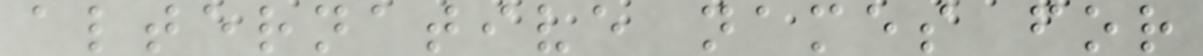alternative names for
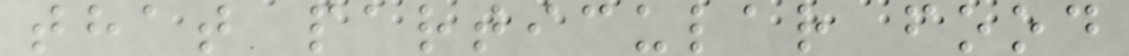that particular food
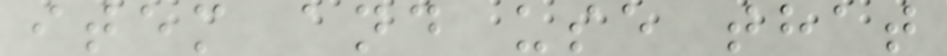item and use that
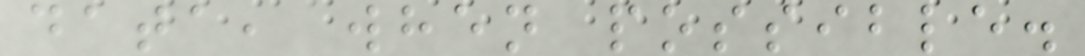data, when possible.
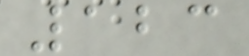123
